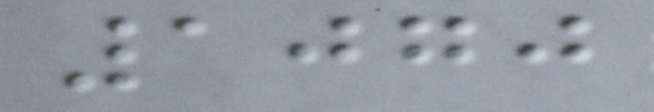1070
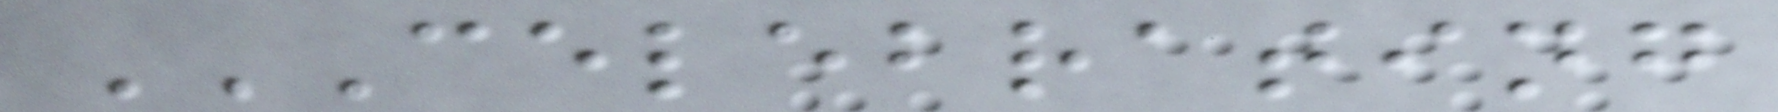CELEBRATING
